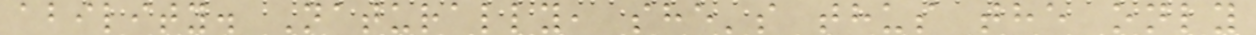ability. Naturally, she's thus the only
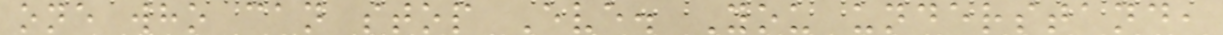one who can stop Eve. You understand,
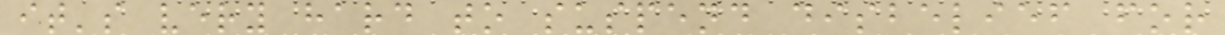it's very hard to suspend disbelief for
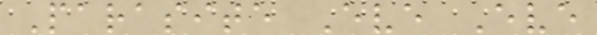Parasite Eve Eve
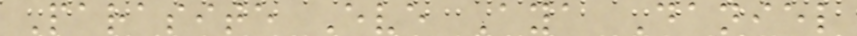Parasite Eve Aya Daniel
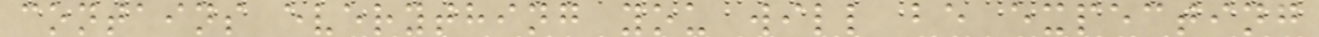contains everything you will be expecting
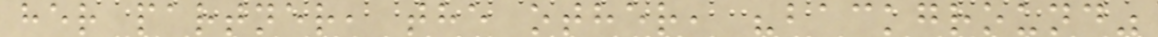her partner, the other, "background"
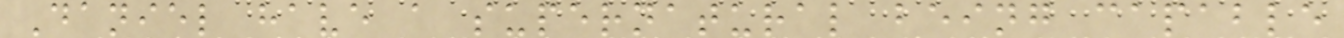Daniel have a supernatural being capable
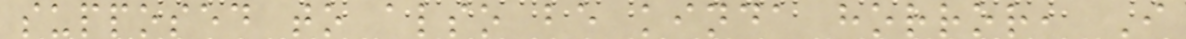supposed to also be kinda horror, I
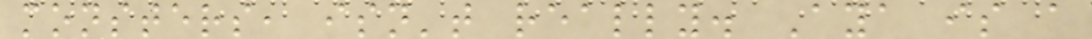monsters, isn't really. Aya is a
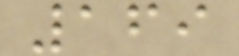169
